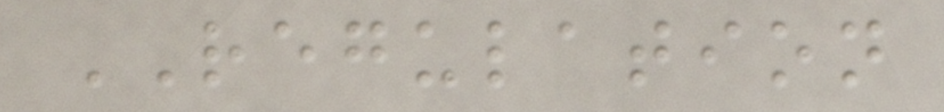REGULATION
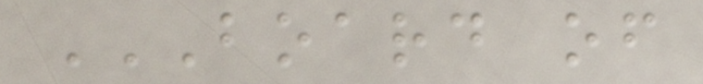BOARD OF
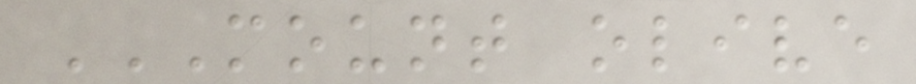MOUNT OLIVE
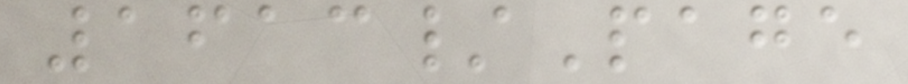1613/Page
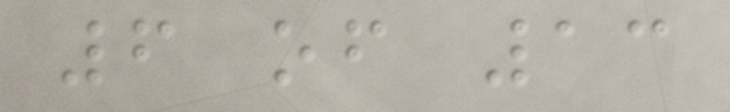6 of 13
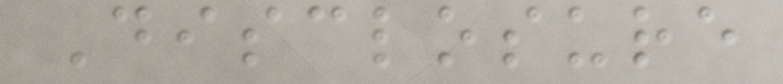Disclosure
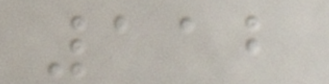112
